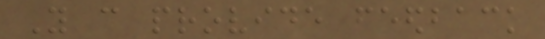You can provide feedback
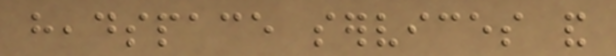headspace services and
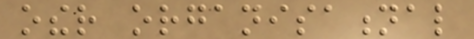other organisational
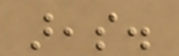areas.
